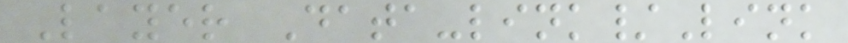Layer Data-link/Link
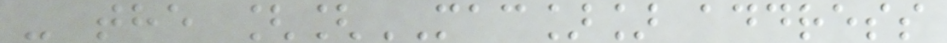- the [[MAC]] address
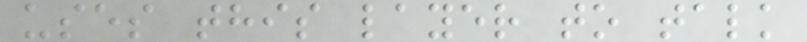uses this layer to talk
